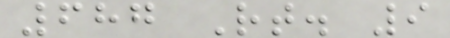687 Rt. 9
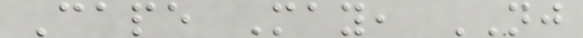Cape May, NJ
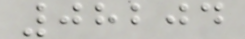08204
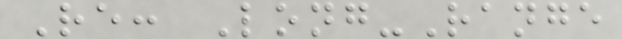Re: Long-Range
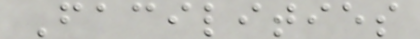Facilities
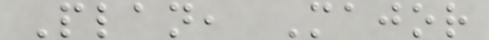Plan, Major
